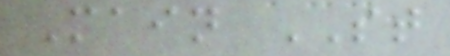Main ST
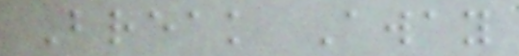Break Away
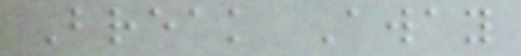Break Away
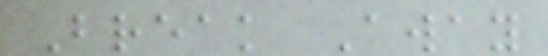Break Away
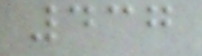437
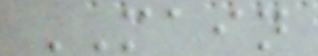MAIN
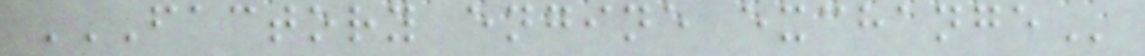FACTORY ENGINE EXCHANGE
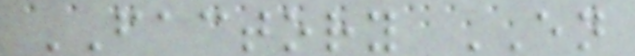FACTORY EN
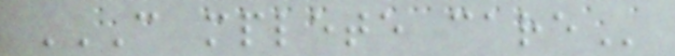C MPLETE CARE
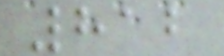812
